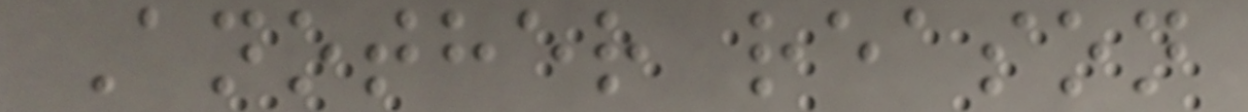Another reason
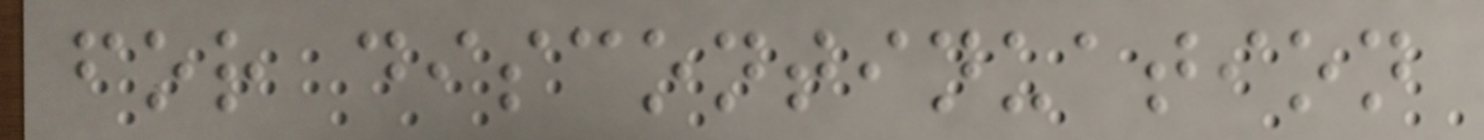for discontinuation
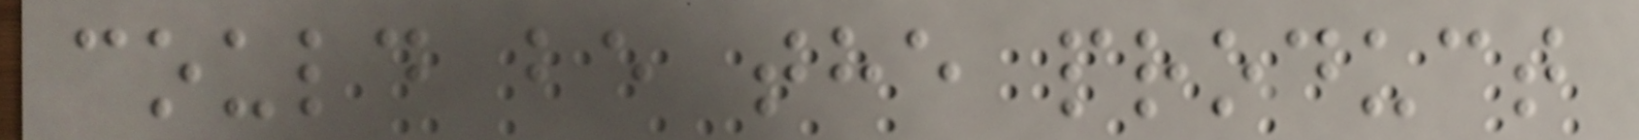could be the product
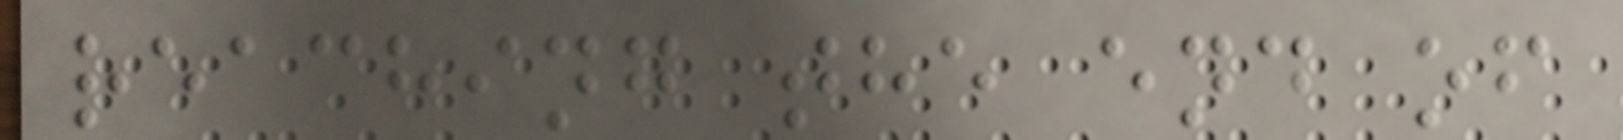reaching the end of
